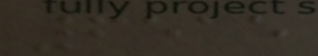6515
